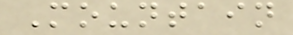Mountain
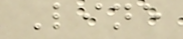Line
